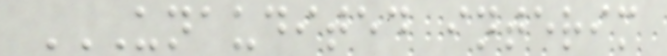UNAUDITED INTERIM
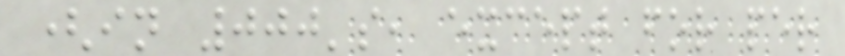(in 000's, except for per
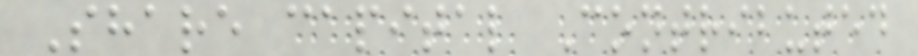Share capital Contributed
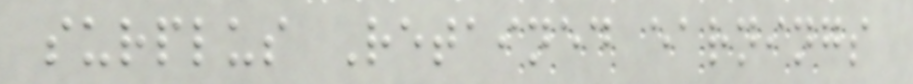surplus Retained earnings
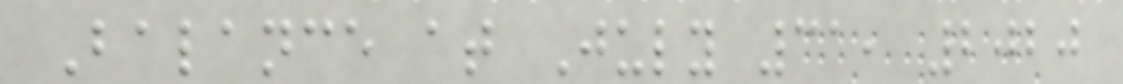Balance at July 31, 2020
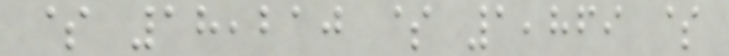$ 18,210 $ 1,869 $
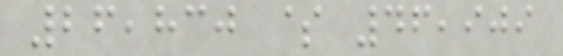26,830 $ 46,909
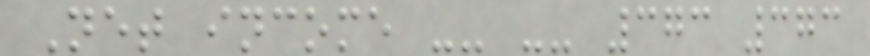Net income -- -- 373 373
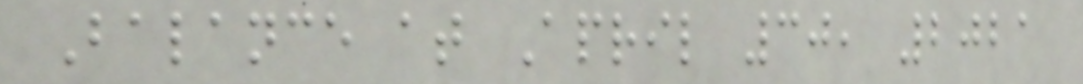Balance at April 30, 2021
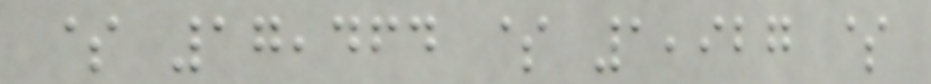$ 17,464 $ 1,927 $
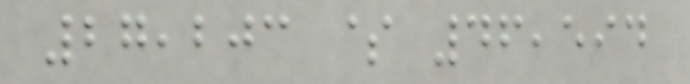27,203 $ 46,594
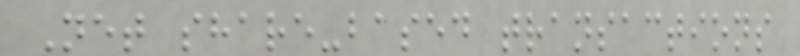Net share-based transactions
